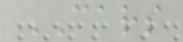CARS
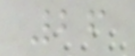26
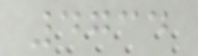4734
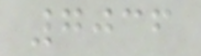7036
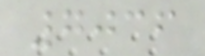7036
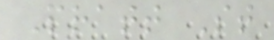Pratt St
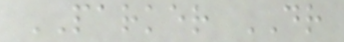PARKER DR
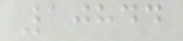10844
